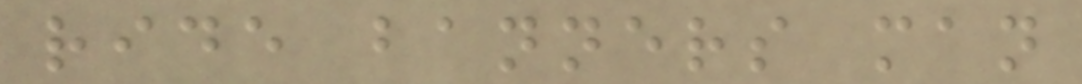ride banners man
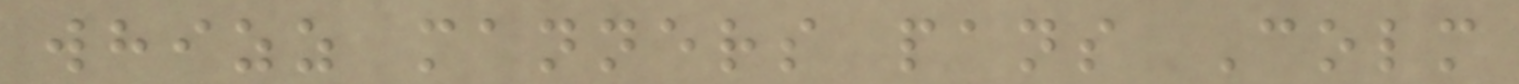whizz manners pans Colm
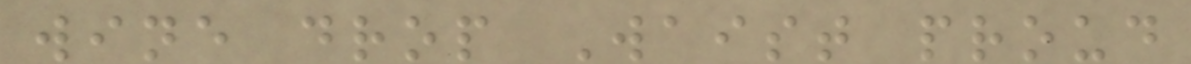wine drop Waist proud
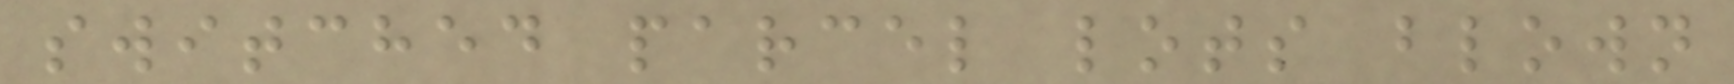switched parcel lots blown
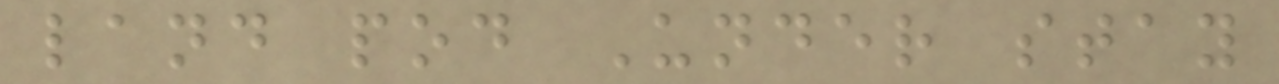land pod Under stay
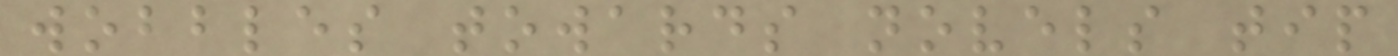wobbles towards novels tip
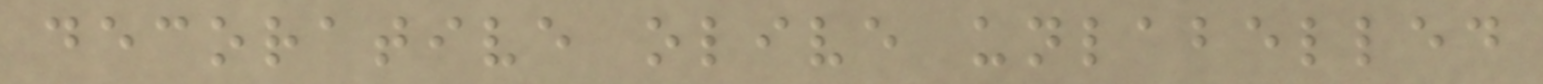decorative olive unlabelled
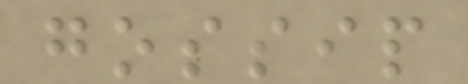gossip
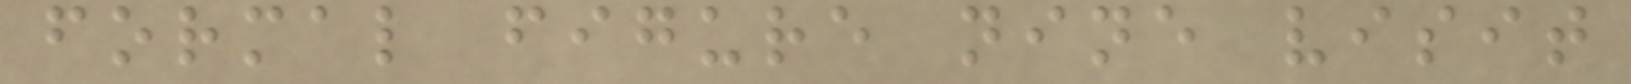formal figure nine visit
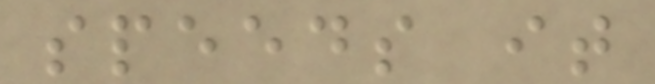speeds it
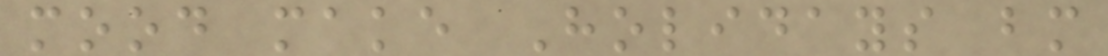mood make Holidays bm
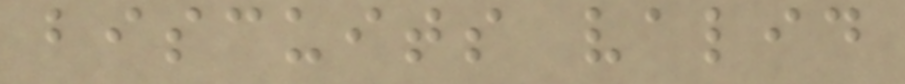biscuits valid
